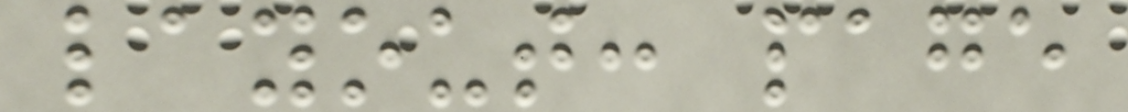layout: page
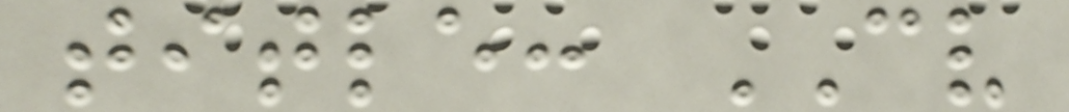title: CV
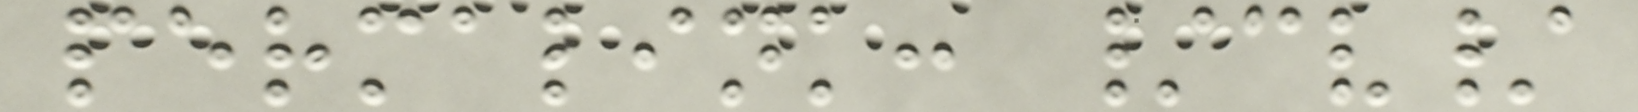permalink: /cv/
